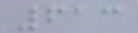613
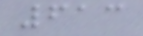613
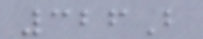326B
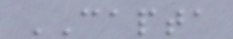CAPTA
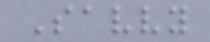Savvy
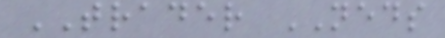TRADER NEDS
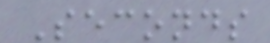Seconds
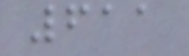611
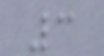3
